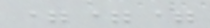===
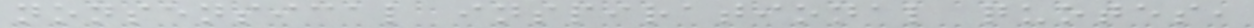nonsensical inspirational quotes,
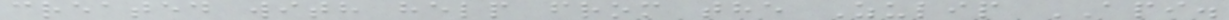created with help from the Zulip API.
